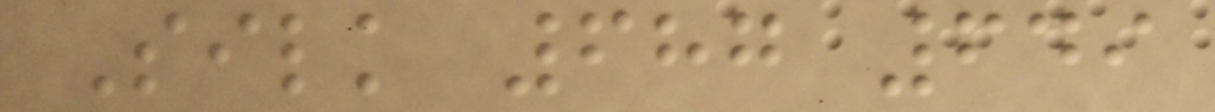Silk 687 649
